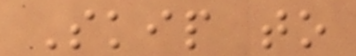Skip to
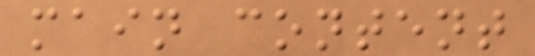main content
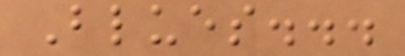Blues...
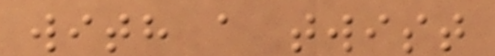with a twist
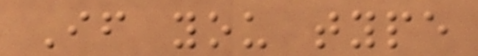If you type
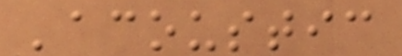'acoustic
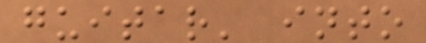guitar' into
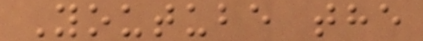Youtube the
